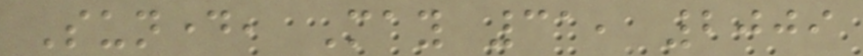Sunday, May 31, 2009
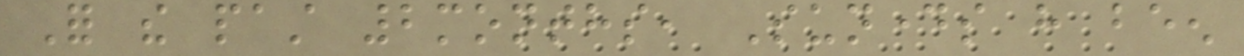For the past 2months, Sundays have been
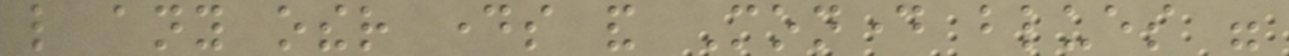like any other days and Monday blues were
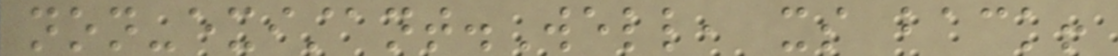non-existant.Well, its back!
